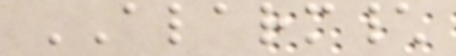ALARM\
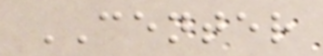CENTER
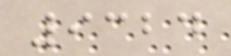9324
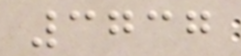3737
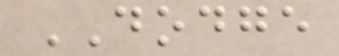DODGE
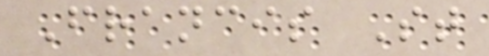Francis St
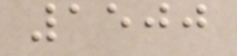1500
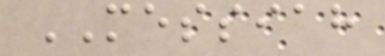MESSIAH
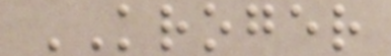KROGER
